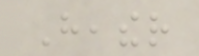Heather
